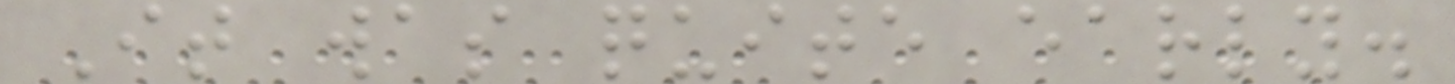It was quite early.
